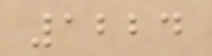1224
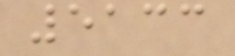5133
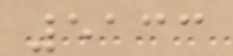5133
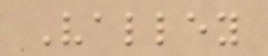Valley
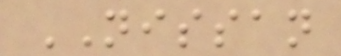NISSAN
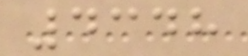4348
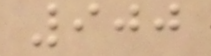900
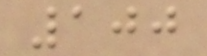100
